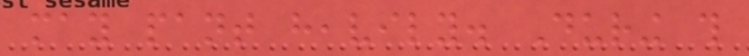may pant heavily. During this
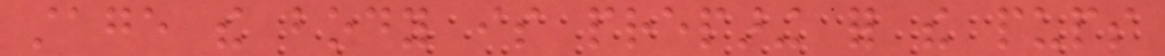stage the body is preparing for the pups
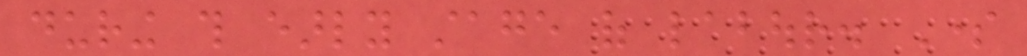during this early stage of labour. Some
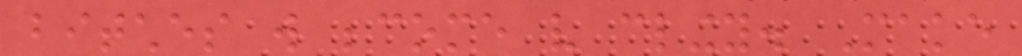bitches will become very clingy. Make
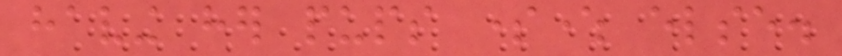having her pups somewhere else.
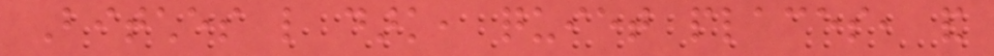Bitches like dark, quiet places, and
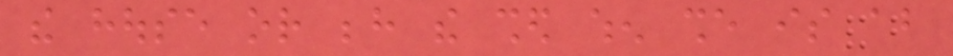the house or behind the shed when she is about
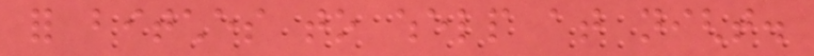for bitches to whelp at night.
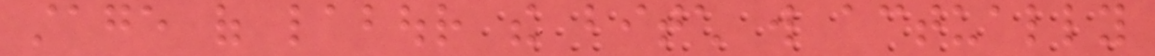stage of labour the bitch will actually
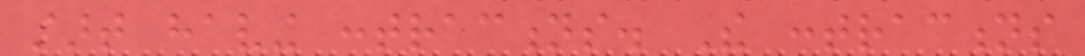start having contractions. The contractions
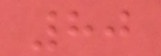80
